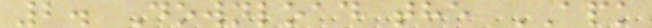2. Download the APK
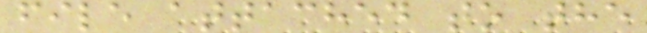file attached to the
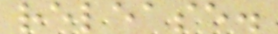release.
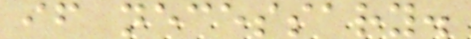if necessary.
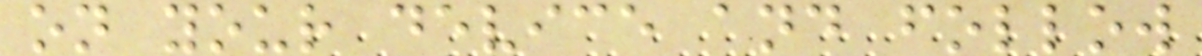on your device and follow
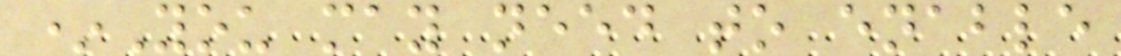*You may need to enable
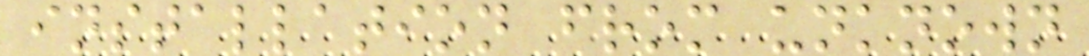installation from unknown
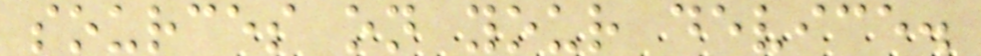sources on your device.
